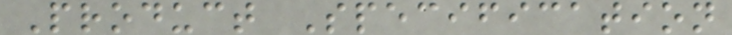Product Specification
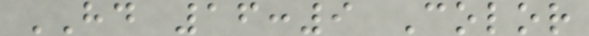HD 16:9 Color
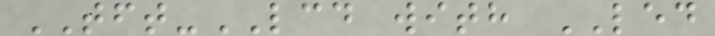TFT-LCD with LED
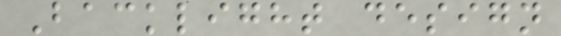Backlight design
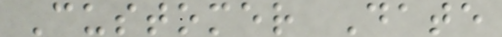Customer Date
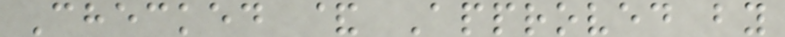Checked & Approved by
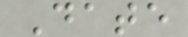Date
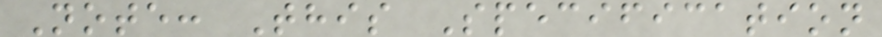Note: This Specification
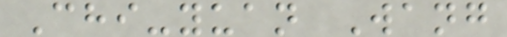Chi-yuan Wang
